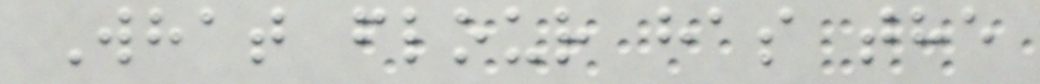What flour has the
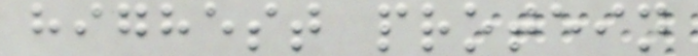highest protein
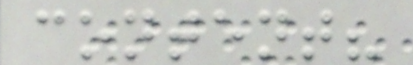content?
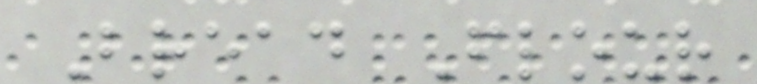Bread Flour
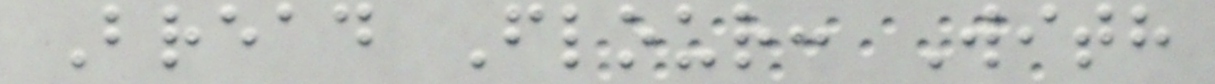Bread Flour: With
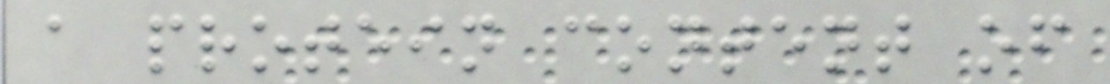a protein content of
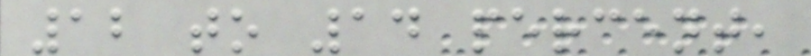12 to 14 percent,
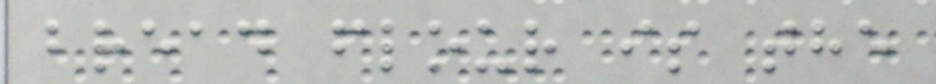bread flour is the
